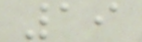19
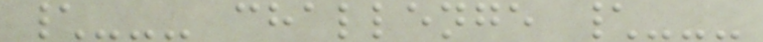\--- challenge \---
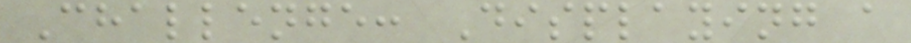Challenge: Displaying a
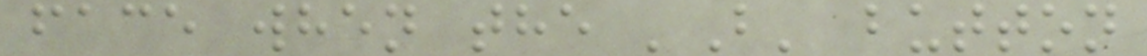face when the 'B' button
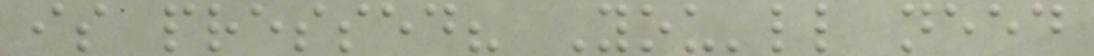is pressed? You'll need
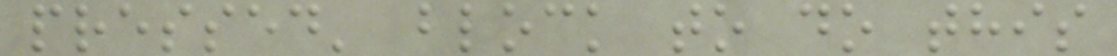pressed' block to do this
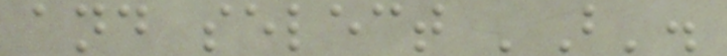and select 'B'.
